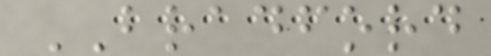BRADFORD
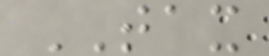TAX
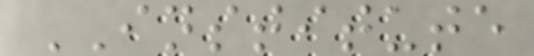INSTITUTE
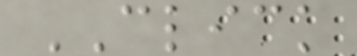CLICK
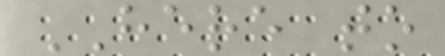HERE to
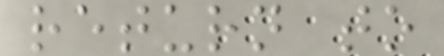return to
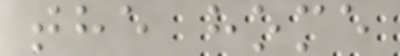the home
